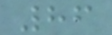86
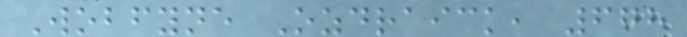Wobfyne Ozdraick, 678
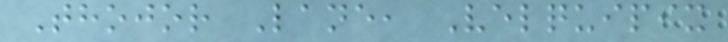Thojor Lane, Velquipix
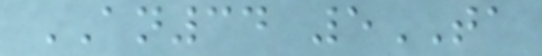AN34 5TA
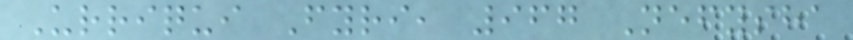Urriqui Fyri, 967 Nefysha
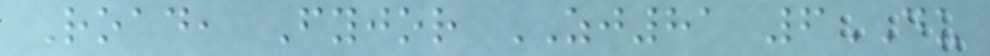Road, Fyjor ZJ81 6DU
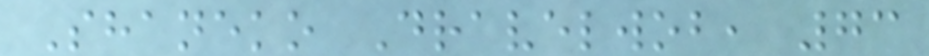Shaneko Dravelwob, 73
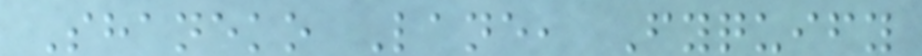Shaneko Lane, Fyquify
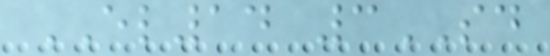EL14 3SD
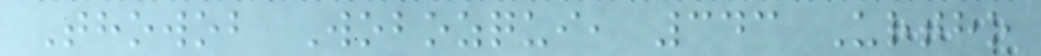Thowob Wobozqui, 343 Urtho
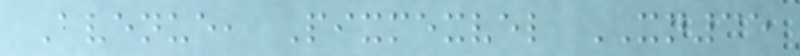Avenue, Pixmexvel XN35
